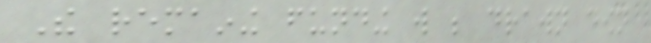The remaining funding will be drawn down
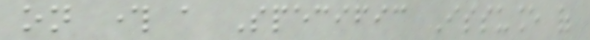on through a Specific Issuance of
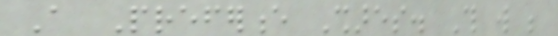A Preference Shares. This will be
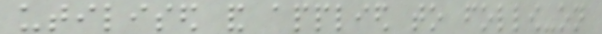utilised and applied to follow-on
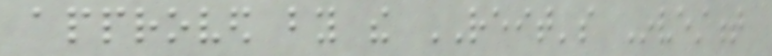approved by the REIT's Investment
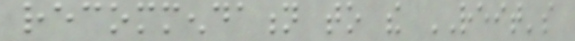recommendation to the REIT's
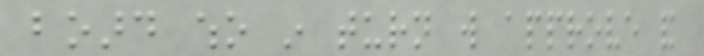board who in turn will approve and
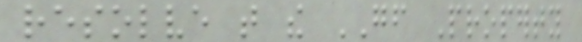resolve that the GF Property
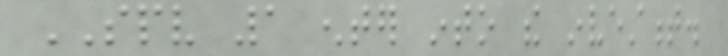SPV 1 enter into the investment.
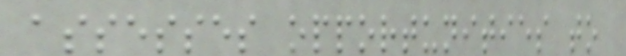assesses opportunities to
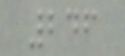246
